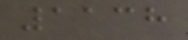1138
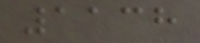1138
